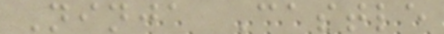Ninja Castle
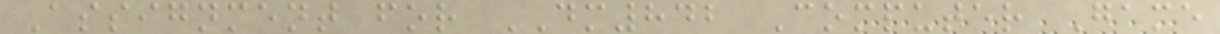Assignment for DM842 Computer Game
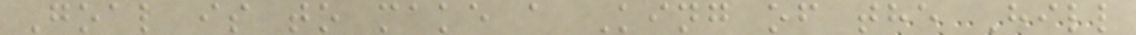Goal is to make a King of the Hill
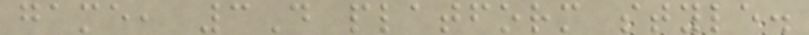game, 3D platform style.
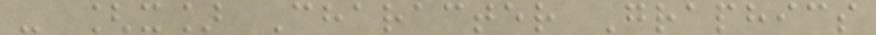- [x] Character Graphics
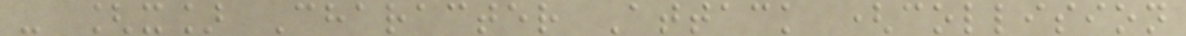- [x] Character Attack (collision
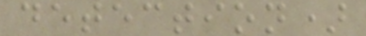detection)
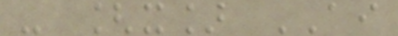- [x] AI
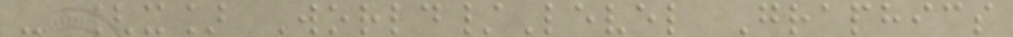- [x] World/Level Graphics
